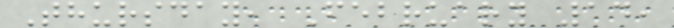Thursday, February 14,
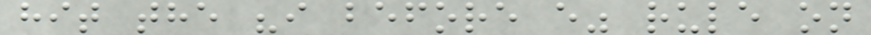hit the "i before e" rule on
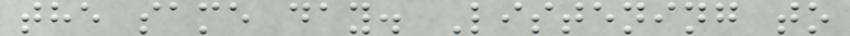the same day. Listening to
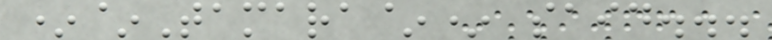*~Tamara~* said...
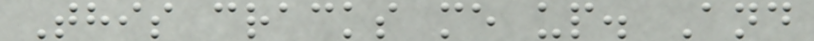This cracks me up. And
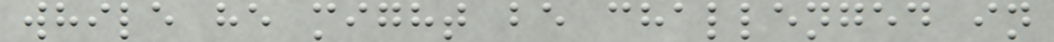while he might be challenged in
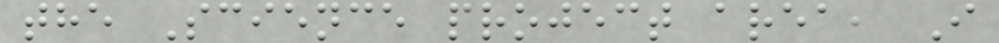the Science project area, I
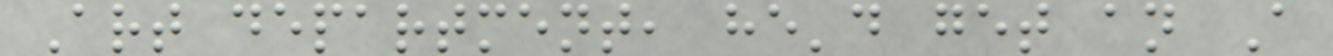Art department, he'd get an A
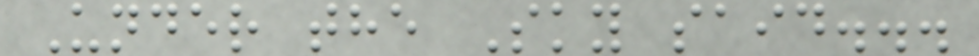Under the Sky said...
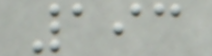193
